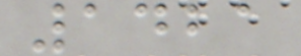1421
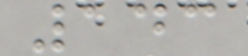143
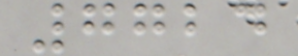7724
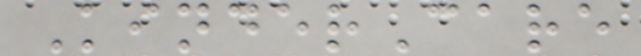KinderCare
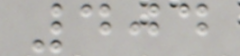404
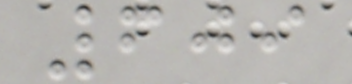609
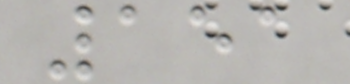151
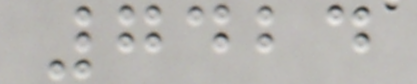7424
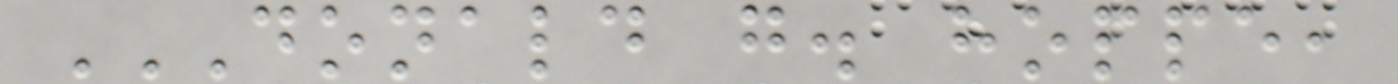DONALD G. HOPPE,
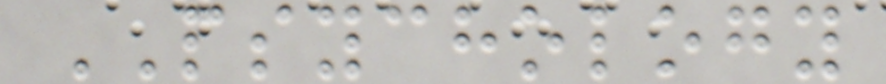PSYCHOLOGY
